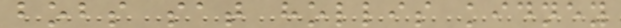bobs sat hollis kidney
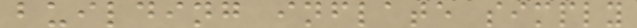building inflate simply
